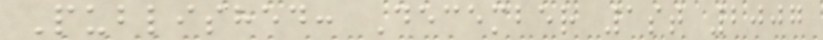Published: December 1st 2007
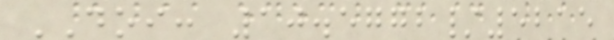DOI: 10.5772/5215
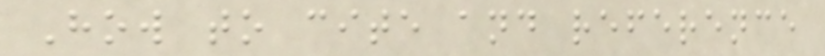How to cite and reference
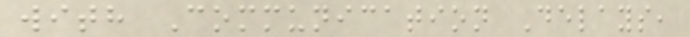with Communication Delays,
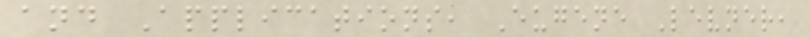and Applications, Eugene Levner,
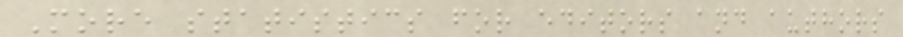More statistics for editors and authors
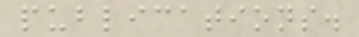publications.
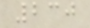230
